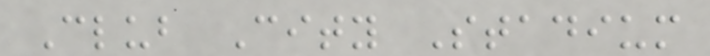Club City Stadium
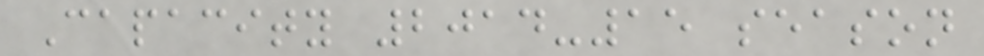Capacity 2014-15 season
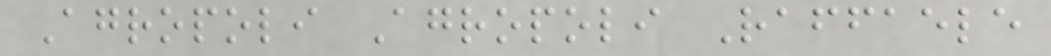Agropoli Agropoli Raffaele
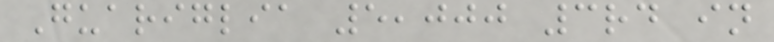Guariglia 5,000 3rd in
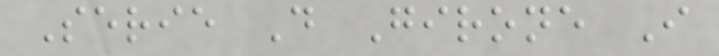Serie D Girone I
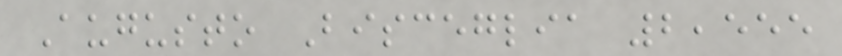Augusto Bisceglia 2,555
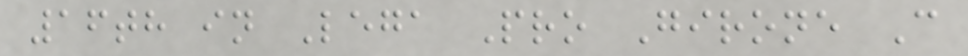16th in Lega Pro Girone C
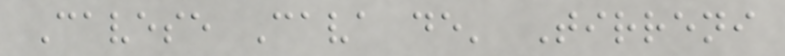Cavese Cava de' Tirreni
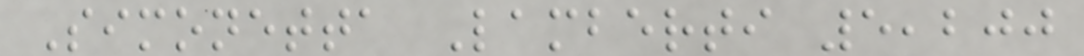Simonetta Lamberti 5,200
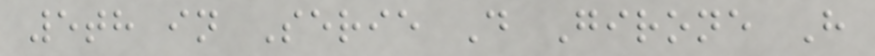5th in Serie D Girone H
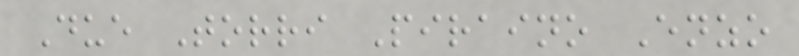Due Torri Piraino Enzo
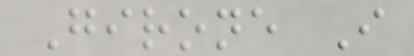Girone I
